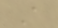A
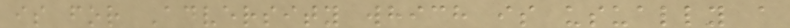is for Adversity which is usually a
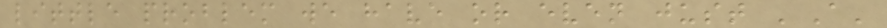little problem we have or even just 'A'
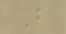B
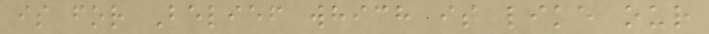is for Belief which is like our
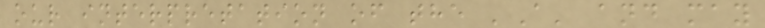our interpretation of the 'A' and may
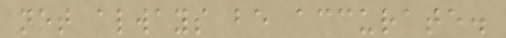not always be accurate.
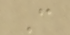C
